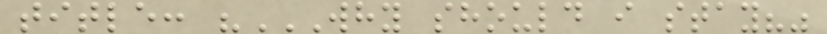title: "WHY SHOULD I STAY?"
